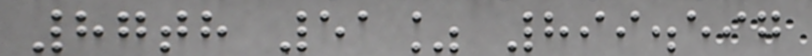87th 51% 899.597
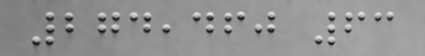274,460 63
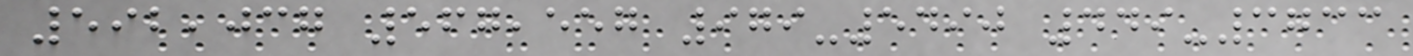592,037 567,557 979-5490 449-3733
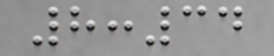8:34
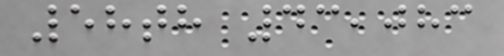58th 43,083
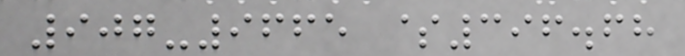907-9665 $396.68
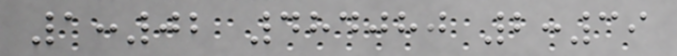1:02 484080 2:39
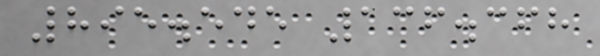895.545 136.368
